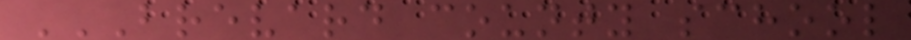BREVARD COUNTY SCHOOL
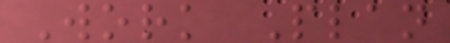Work Plan
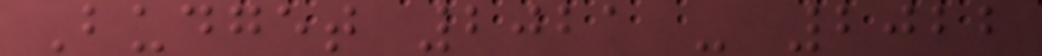Budget 2021 - 2022
